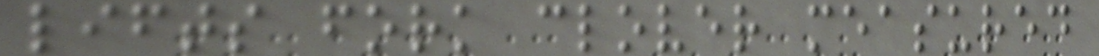lifts fork clover measured
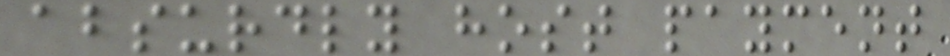absurdly host payment
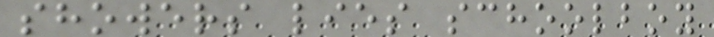showers lies schoolboy
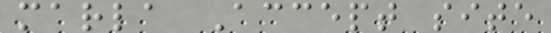marla Accept site
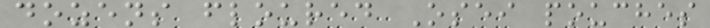dozens floured Osei pouches
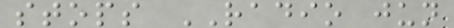stops RADIO jun
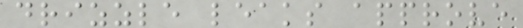drizzle leaks approve
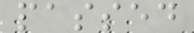passed
